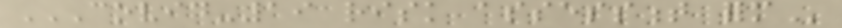COVID-19 RISK ASSESSMENT FORM
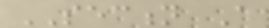SECTION A
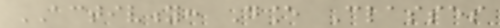ACTIVITY: Dance Classes
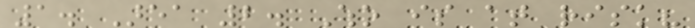1. Area 2. Who is at risk?
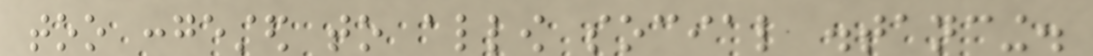too congested to allow social distancing.
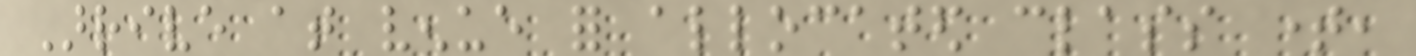Arrive at venue for allocated class time,
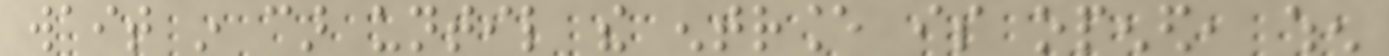wait in car until the entrance is opened, when
